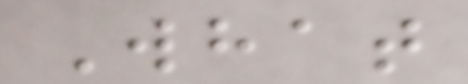What
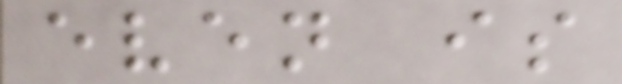even is
